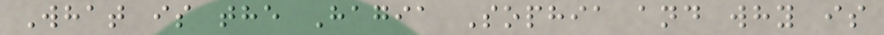What is the Hagia Sophia and why is
